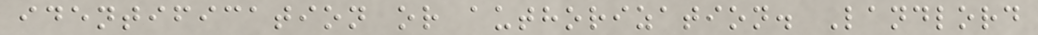identification or authorization. Landlord
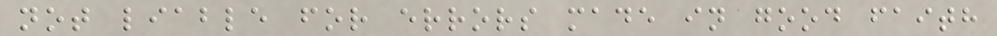not liable for errors made in good faith
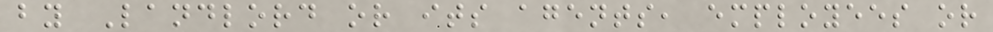by Landlord or its agents, employees or
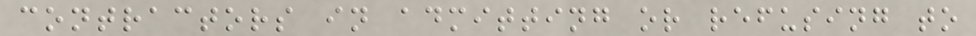contractors in admitting or refusing to
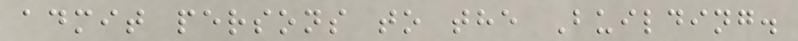admit persons to the Building.
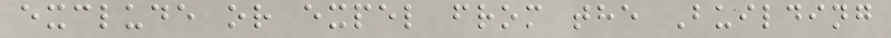exclude or expel from the Building
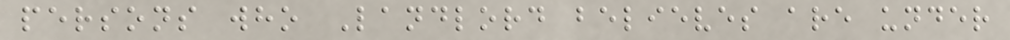persons who Landlord believes are under
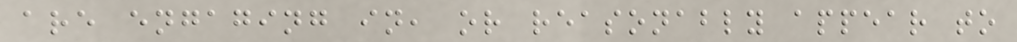are engaging in, or reasonably appear to
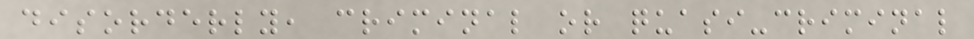disorderly, criminal or quasi-criminal
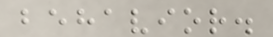behavior.
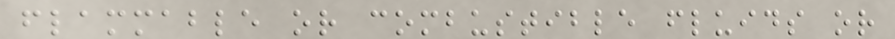flammable or combustible fluids or
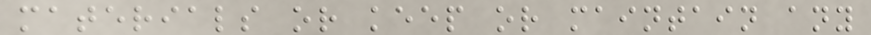materials or keep or maintain any
